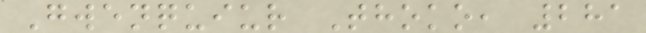Gwenquiur Thoko, 281
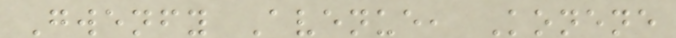Gwenfy Avenue, Konene
